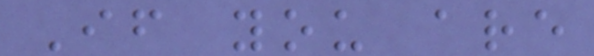If you are
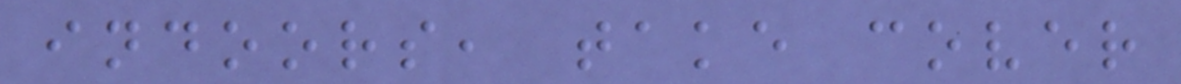indoors, take cover
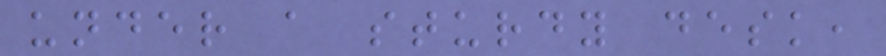under a sturdy desk,
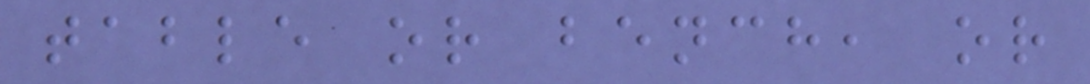table or bench, or
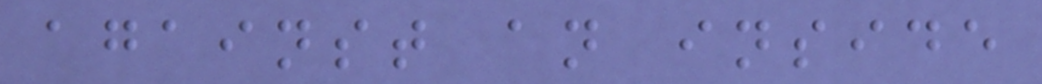against an inside
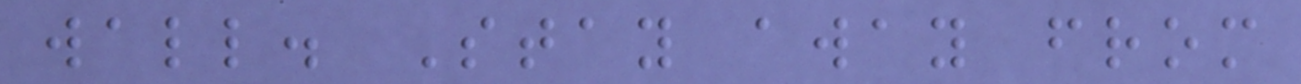wall. Stay away from
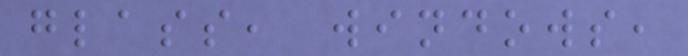glass, windows,
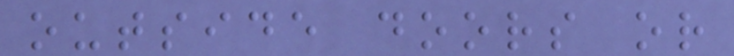outside doors or
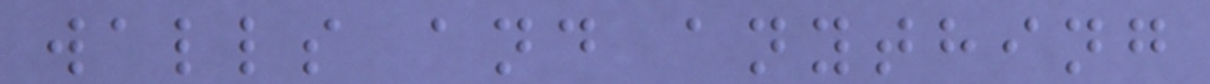walls and anything
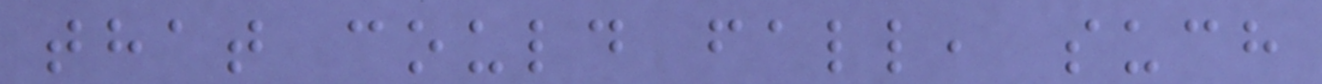that could fall, such
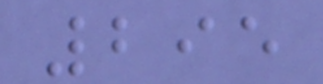295
